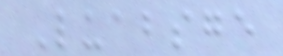Luabsge
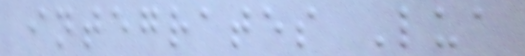integrates Lua
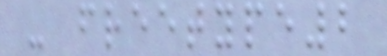- freetype2
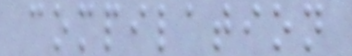compilation
